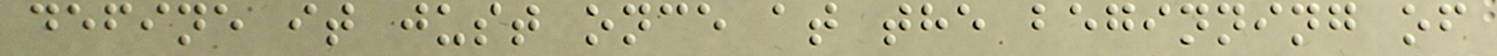define it just once at the beginning of
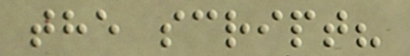the script?
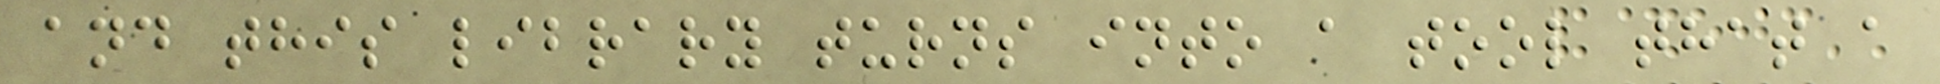and this library turns into a tool that a
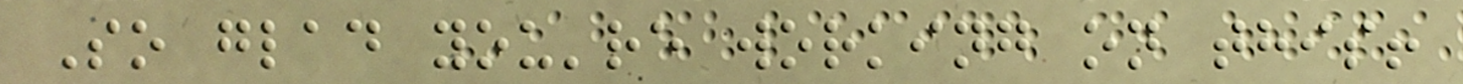So glad you're working on this!
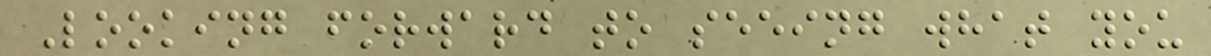Looking forward to seeing what you
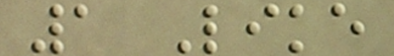1 Like
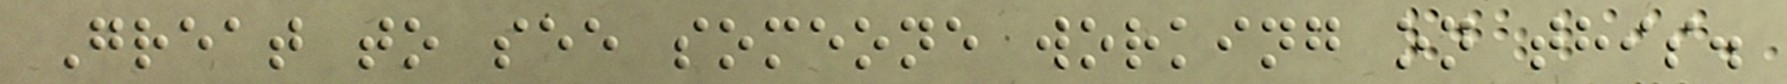Great to see someone working on this.
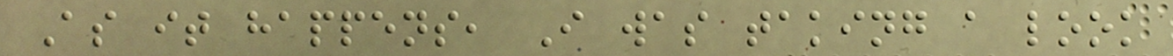As it happens, I was taking a look
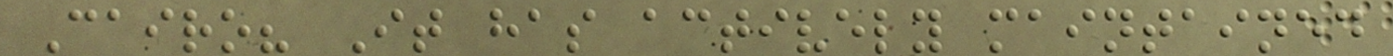Cairo? It has actively maintained
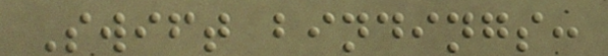Swift bindings:
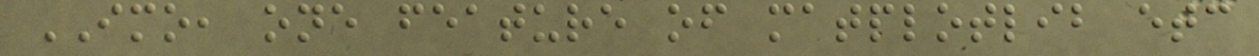IMO, one feature of matplotlib etc
